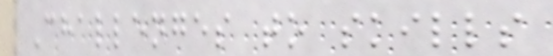Challenges to skills
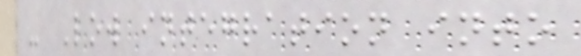- Low integration into
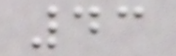43
